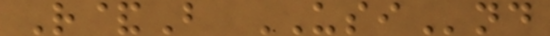R&B USInd
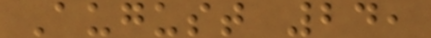August 24,
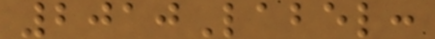2010Label:
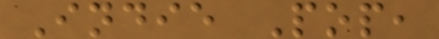Indie Pop,
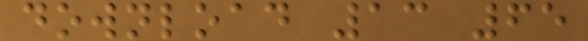download 13 65
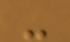-
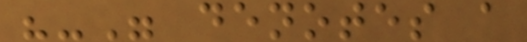"-" denotes a
